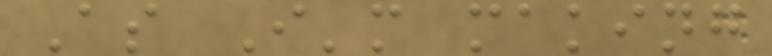As I'm making
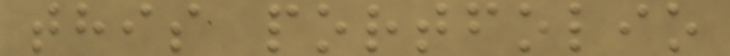this portfolio
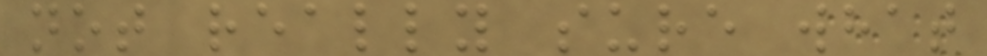not really sure what
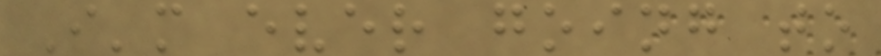I'm ever going to
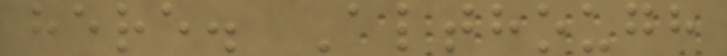here. Although
